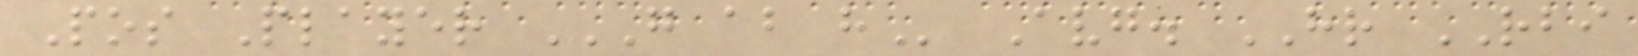Pos Player G AB H Avg. HR RBI
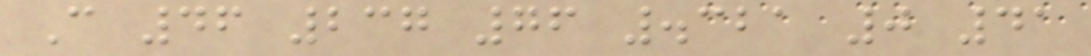C 46 237 76 .321 0 41
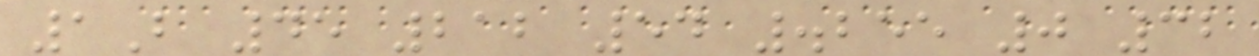1B 45 212 54 .255 0 32
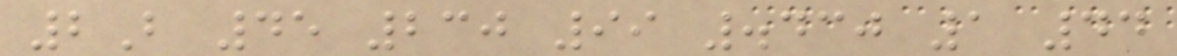2B 45 230 99 .430 1 44
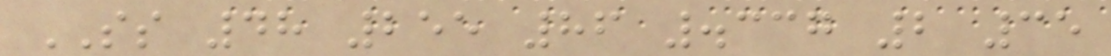SS 48 255 86 .337 2 35
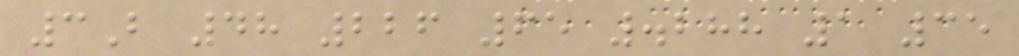3B 48 226 65 .288 1 35
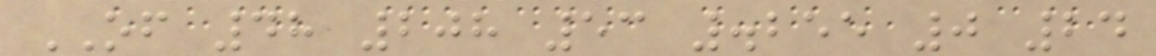OF 48 208 53 .255 0 24
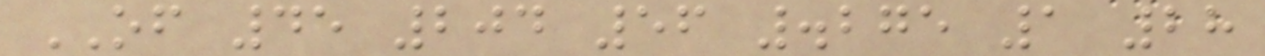OF 45 204 56 .275 1 28
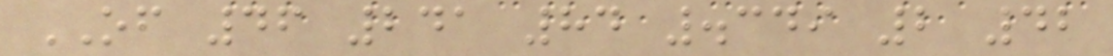OF 46 241 84 .349 2 42
